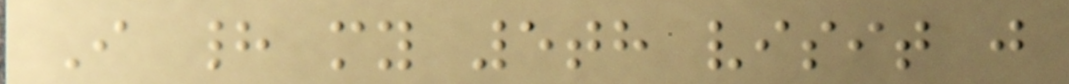I had my 5th visit just
